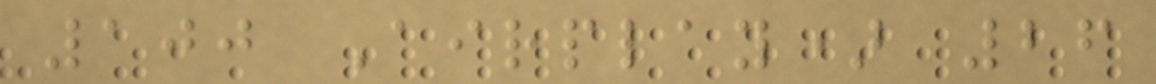100 Airplay) 26
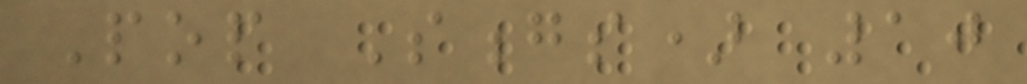Pop Songs) 10
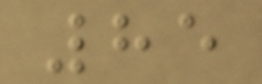85
